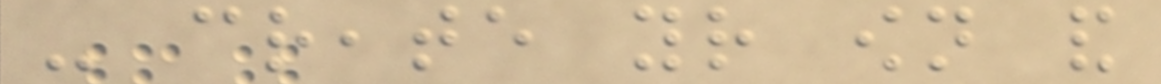- create your own and
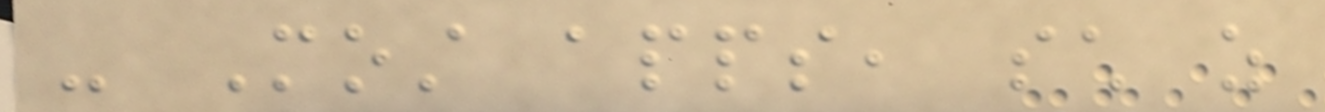- Most apps, such as
